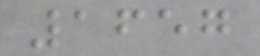1657
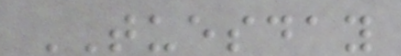TUESDAY
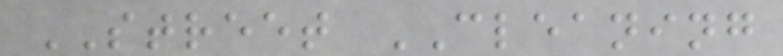STREET CLEANING
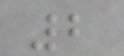2
